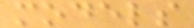models
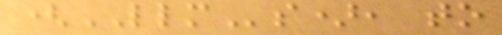(LLMs), to
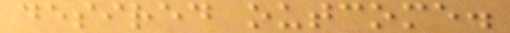desired outcome.
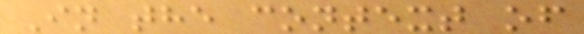In the context of
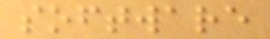software
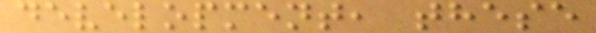development, these
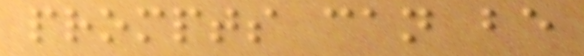prompts can be
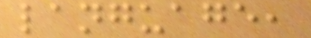language,
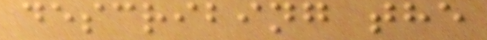describing the
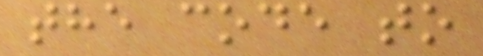the code to
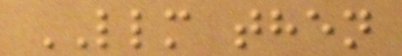LLM then
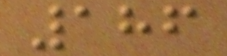186
